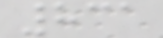831
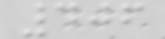406
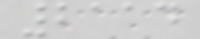2114
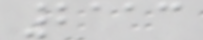2113
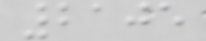2105
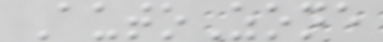AutoZone
